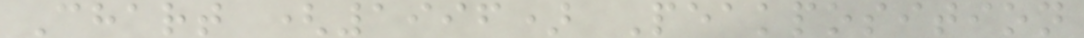Chart (1996) Peakposition
